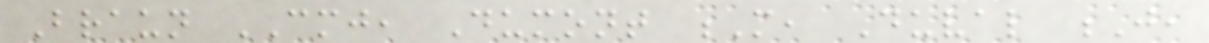Braun CMJ, Dumont M, Duval J,
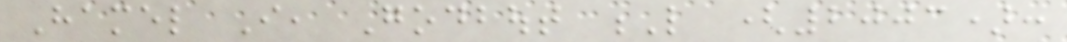Hamel I, Godbout L (2003):
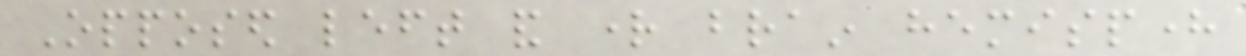Opposed left and right brain hemisphere
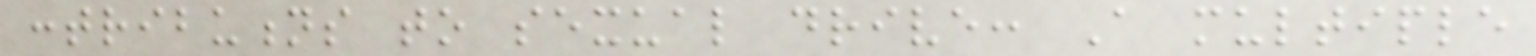contributions to sexual drive: A multiple
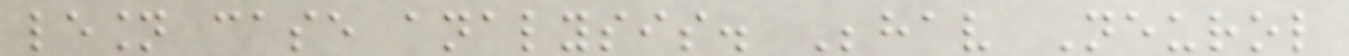lesion case analysis. Behav Neurol
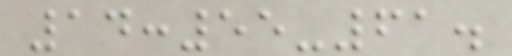14:55-61.
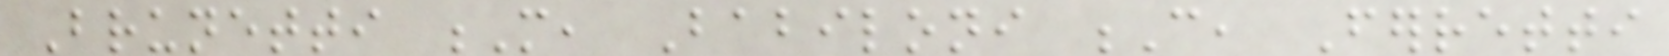Brunetti M, Babiloni C, Ferretti
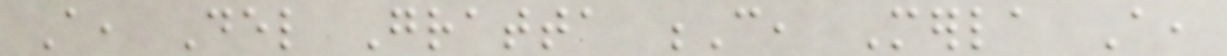A, Del Gratta C, Merla A,
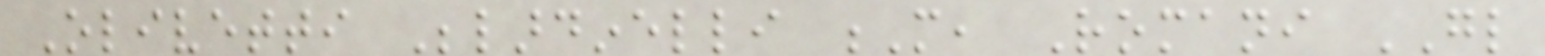Olivetti Belardinelli M, Romani GL
